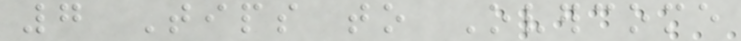7 Tips to Overcome
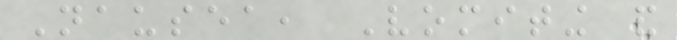Nausea, Vomiting and
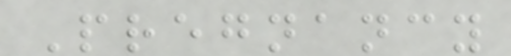Pregnancy
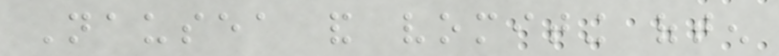Nausea and vomiting often
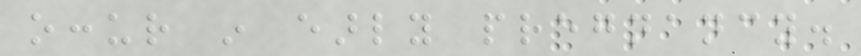occur in early pregnancy.
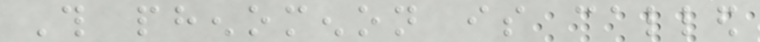This phenomenon is called
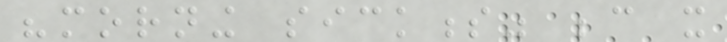"morning sickness" because it
